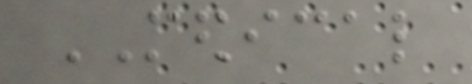MEDICAL
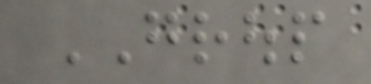GROUP
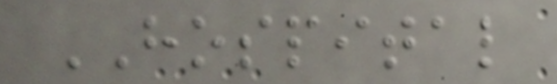HOSPITAL
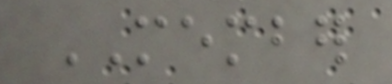MEMBER
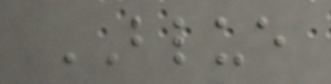BLUE
